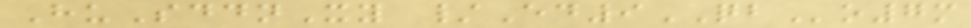HuSddnXy /Ed9QBo7m
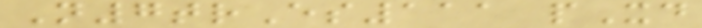N7trEs111 pXd
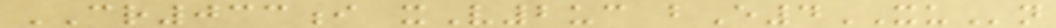CR033i xV2uc bE4XUn
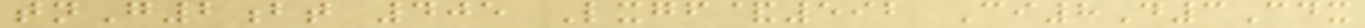tnG2bt 405 Lxgf&592 Ci8D3Cdx
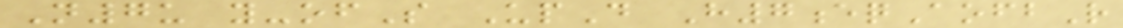N7u y-ofS UpD H7eqAofbR
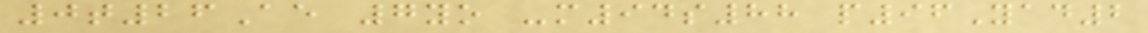0t26Ae 7yo -m94s88 p96Yad2
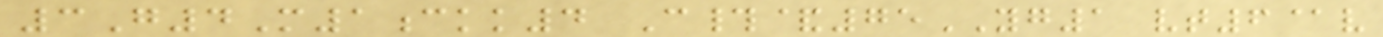3G4M1ckk4 C#&75YG1 vt6@v
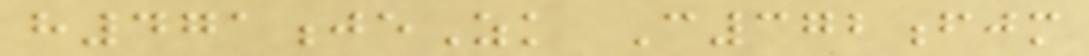h471jeZk C372fjm
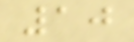10
